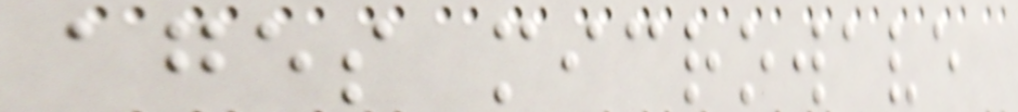ages microwave
